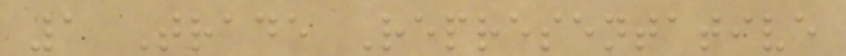1 Trade Representative
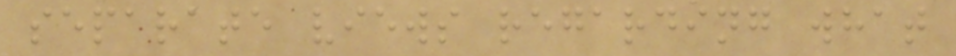separate views regarding what
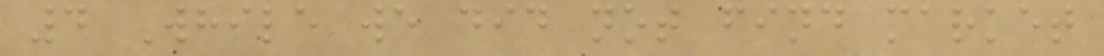4 While we did not find market
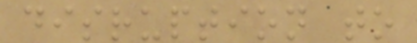disruption to
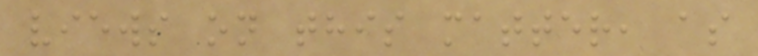views on this matter, as
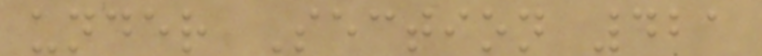under Section 421
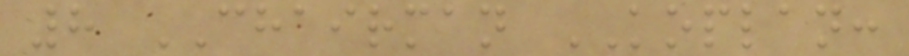8 CHAIRMAN KOPLAN:
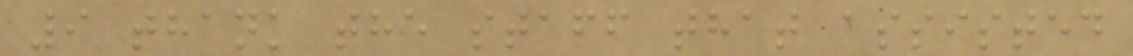9 thank the staff that assisted
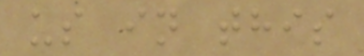us in this
